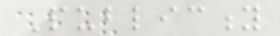Publicity
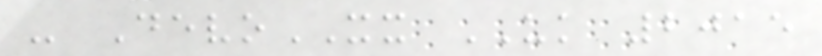- DevoXX UK 2015
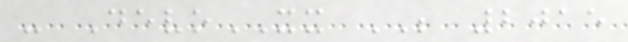- DevoXX BE 2015
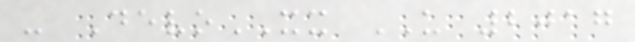- DevoXX US 2017
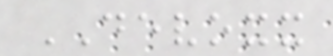DEVOXX
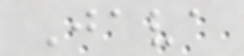Java
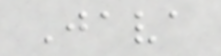Java
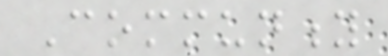Community
